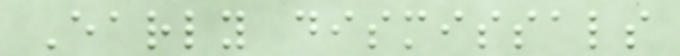Early dismissals
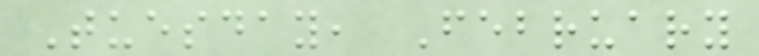Tuesday, February
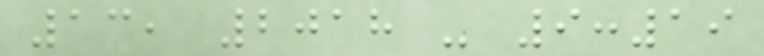13, 2018 - 9:19
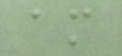am
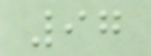97
